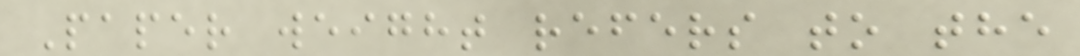Paper weight refers to the
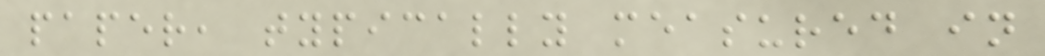paper, typically measured in
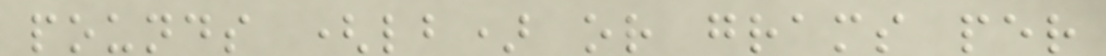pounds (lb) or grams per
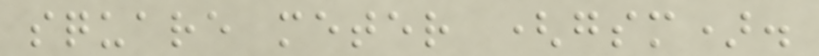square meter (gsm).
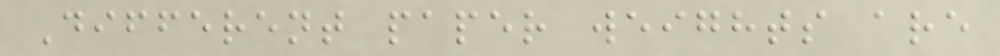Different paper weights are
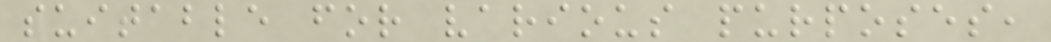suitable for various purposes,
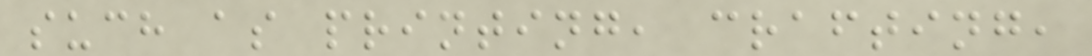such as printing, crafting,
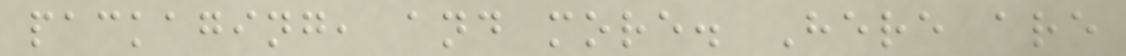packaging, and more. Here are
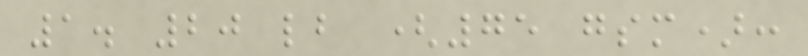1. 20 lb (75 gsm):
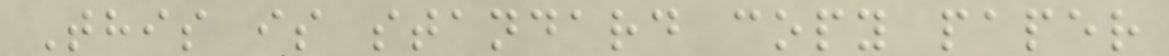This is standard copy paper
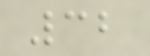32
